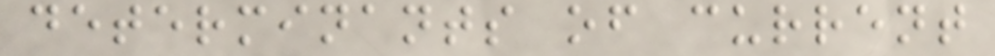determinants of current
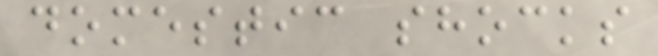domestic shocks
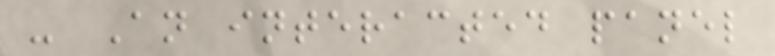- An interacted panel
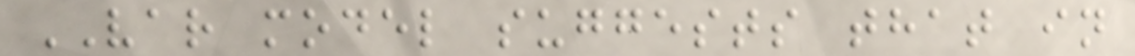VAR model suggests that in
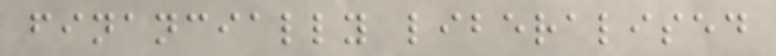financially liberalised
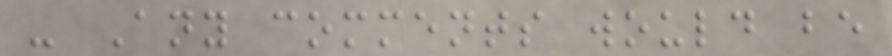- Any comments would be
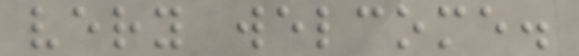very welcome.
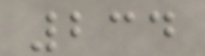234
